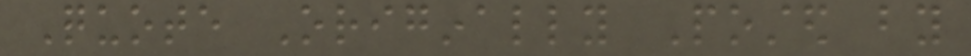Quote Originally Posted by
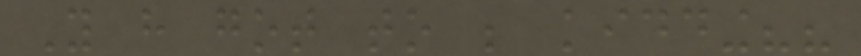You have got to be kidding??
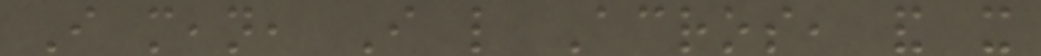I mean, I like Acros, and it
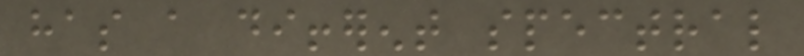has a different spectral
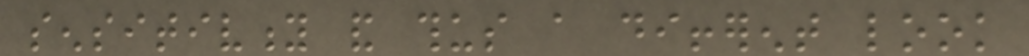sensitivity and thus a different look
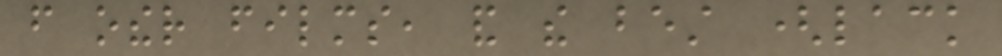from other films, and the best (lack
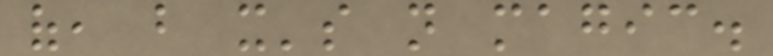of, but it's not magic.
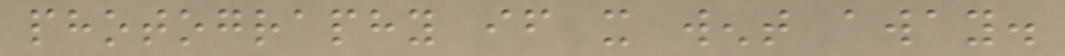photography if it went away.
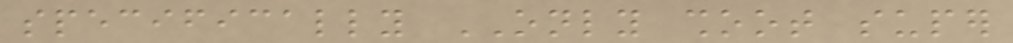specifically ONLY shoot super
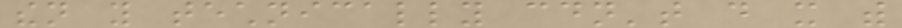then you technically couldn't do it with
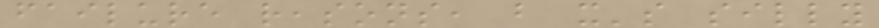failure reasons, but it's silly
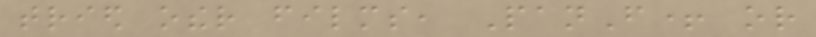tried other films, PanF+ or
